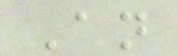An
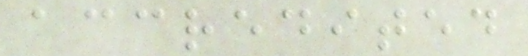accredited
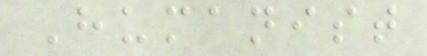Humanist
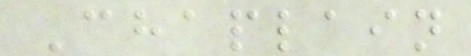Chaplain
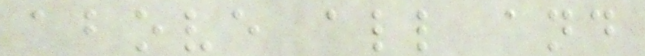above all and
